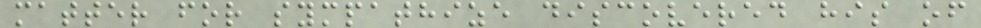matter for sympathize discovered his of
